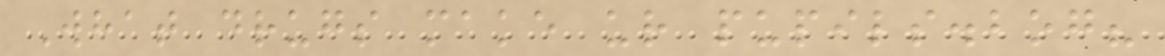What drugs make ur pupils.bog?
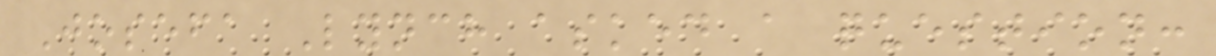Josefa Lynch asked a question:
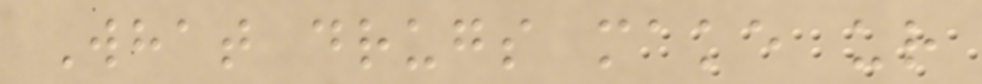What drugs make ur
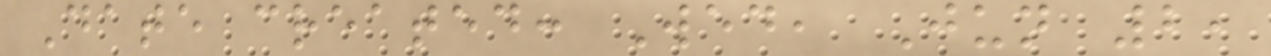Date created: Wed, Jun 2,
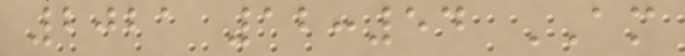2021 12:54 AM
